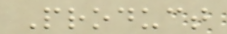Product
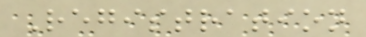Registration
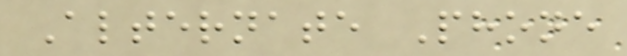Alternate Phone
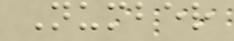Number
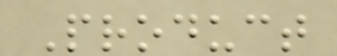Product
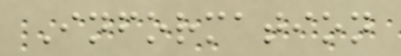Information
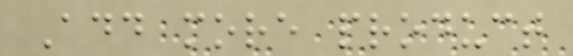Add more product
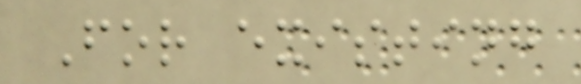For existing
